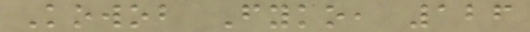Kowob Fyko, 126
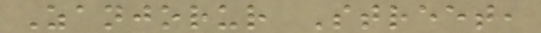Zanjorur Street,
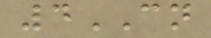4CN
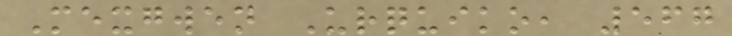Mexgwen Urquiko, 567
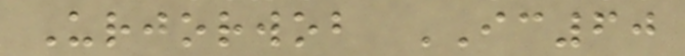Urjorwob IC60
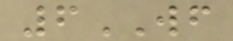6WF
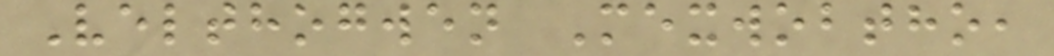Velthogwen Mexwobtho,
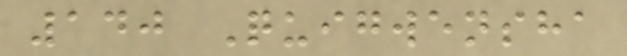140 Quigwensha
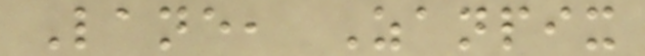Lane, Zanpix
